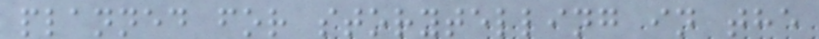planned for storytelling in the
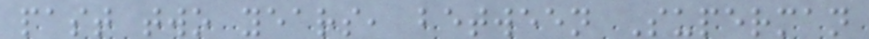past two years, between Superman
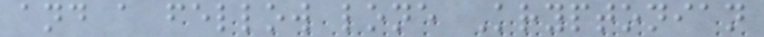and a fellow lone Kryptonian
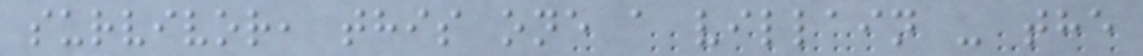survivor, this one a villain - the
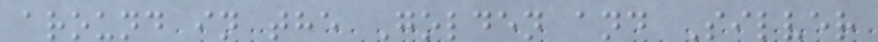around in the Golden and Silver
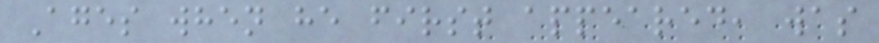Ages when he first appeared, was
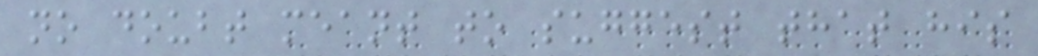no doubt meant to suggest that his
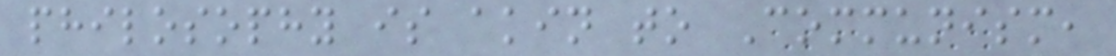philosophy is akin to Communism,
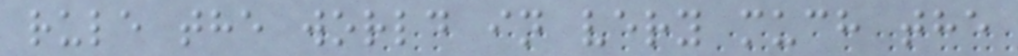rule the world in very much the
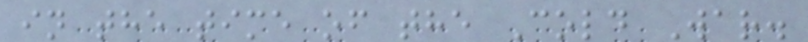in the time of the Cold War.
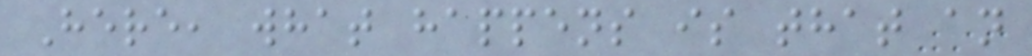Here, what happens is that an
